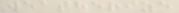weatherize
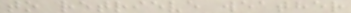to retrieve weather
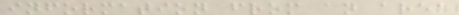information from an area
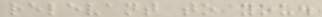relevant to you.
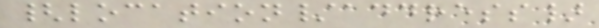{location/address}
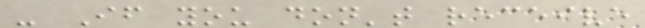- If you don't receive
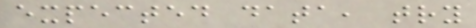expected data, try
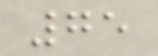75
